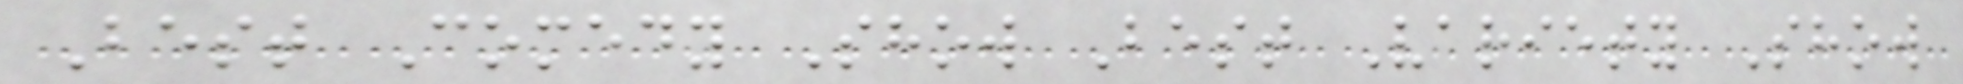Best Comedy Show Best Variety Show
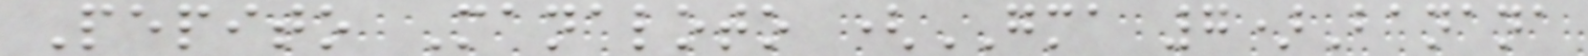Pepito Manaloto (GMA 7)Banana
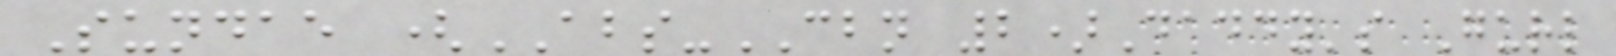Sundae (ABS-CBN 2)Daddy's Gurl
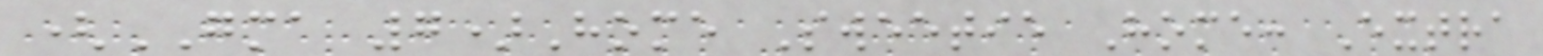(GMA 7)Home Sweetie Home: Extra
